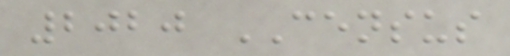2020 CENSUS
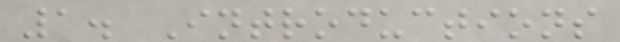1. Introductions
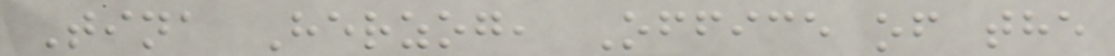Tina Herzog, Office of the
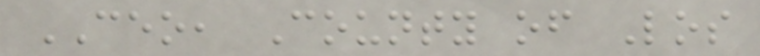CEO, County of Los
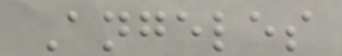Angeles
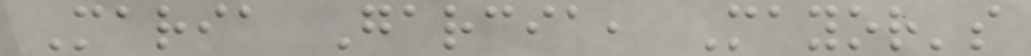Maria Garcia, Mayor's
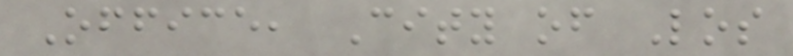Office, City of Los
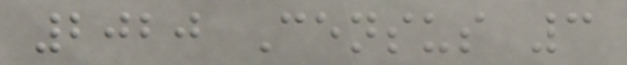2020 Census 3
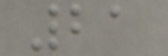21
